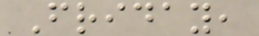Friday,
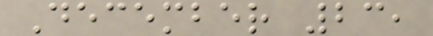December 23,
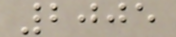2005
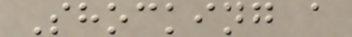Shocking a
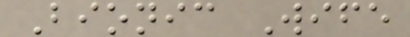Bionic Wife
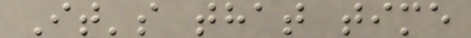It's that time
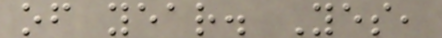of year. Yes,
